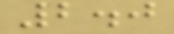2.0
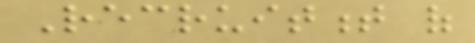Recruitment of
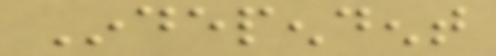Independent
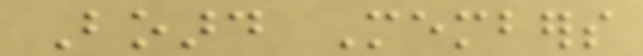Board Members
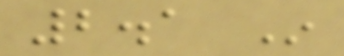2.1 In
